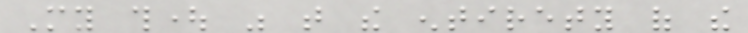My thought was that the entirety of the
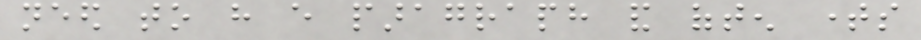need to have every paragraph and often times
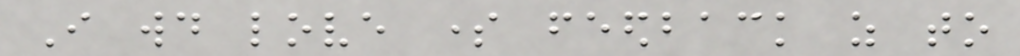I would love some feedback as to
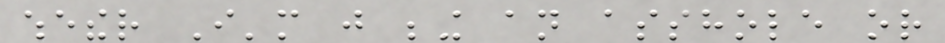whether I'm just being an asshole or
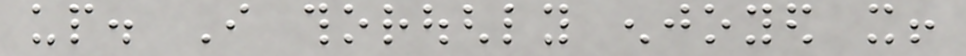up. I thoroughly enjoyed it!
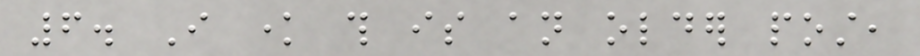6. I know this is an older post,
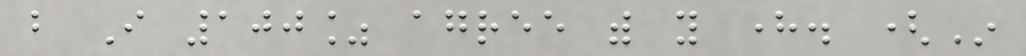but I 100% agree with you here. (In
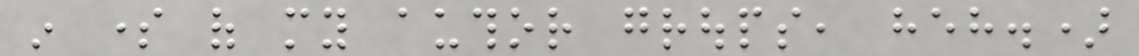in some of my author groups, heh.)
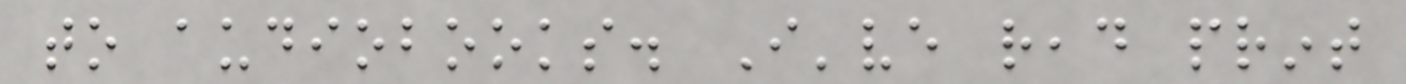to audiobooks. I've read print
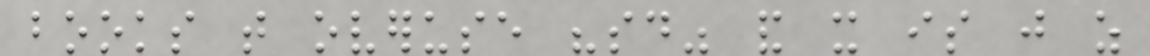books that overuse "said" and it is just as
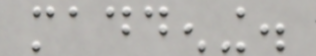maddening.
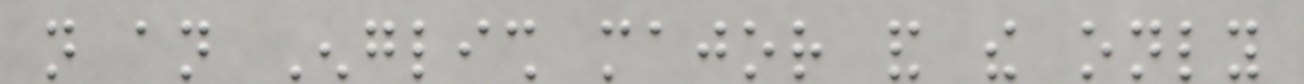not an English major and the only
